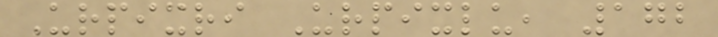Urpixri Urpixlu, 172
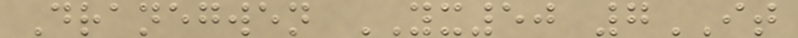Dranegwen YX50 7IT
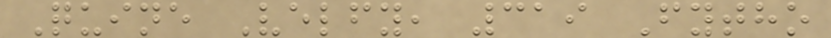Quine Velfy, 319 Fytho
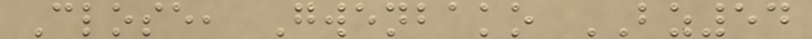Close, Gwenbako BZ54
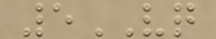5VQ
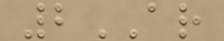2AR
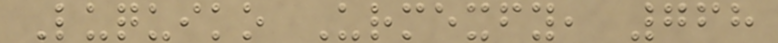Luquiko Urmexfy, 768
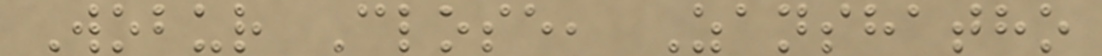Wobur Close, Zanshatho
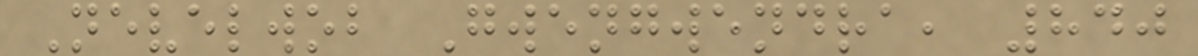Nevelwob Gwengwendra, 840
